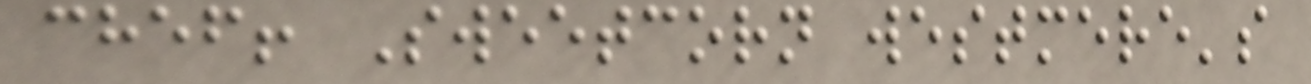chef! Sweetcorn westmere's
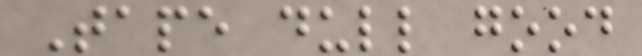Tape dull good
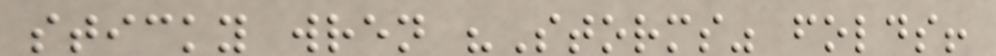sticky wren "Storms" folds!
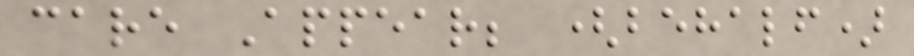care Appear; (behalf)
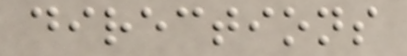directions
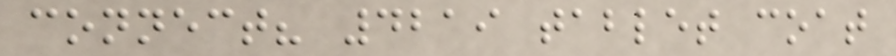connect? 4219 tablet coat
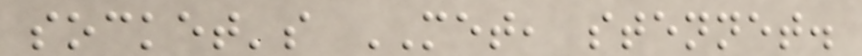socket's MET, stennet.
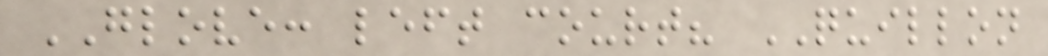GLOVE: left court? QUILLON
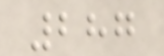287
